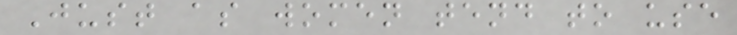Just as women tend to use
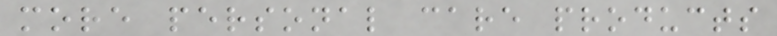more personal care products
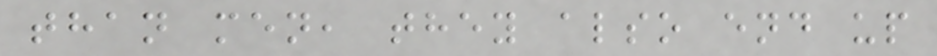than men, they also end up
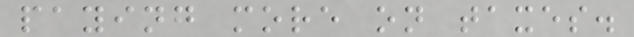paying more on taxes.
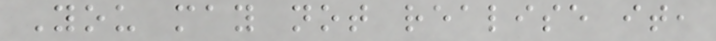You may not realise it,
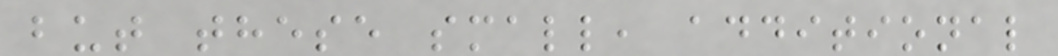but these small, additional
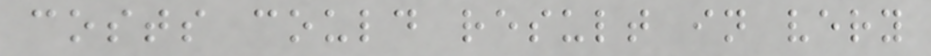costs could result in very
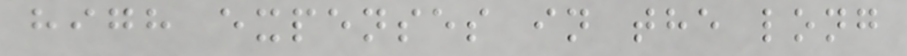high expenses in the long
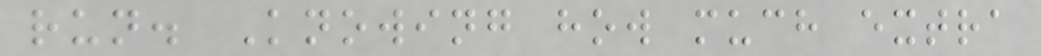run. Knowing how much extra
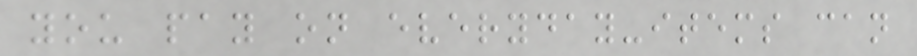you pay on everyday-items can
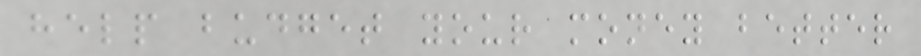help budget your money better
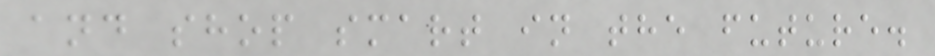and shop smart in the future.
